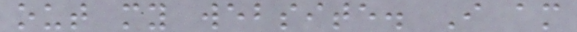out my website. I am
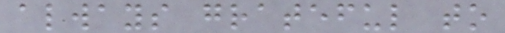always grateful to
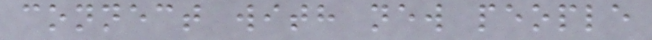connect with new people
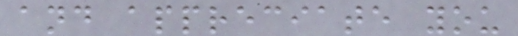and appreciate you
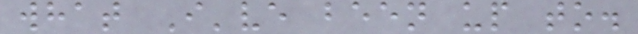what I've been up to.
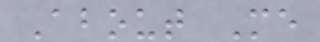About Me
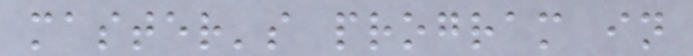master's program in
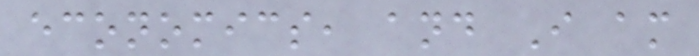economics, and I am
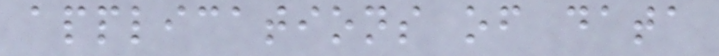applications of data
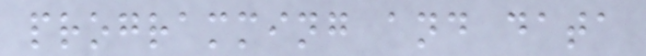programming and data
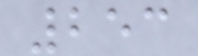253
